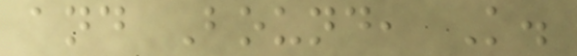and Bound, K.
